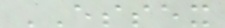ESSEX
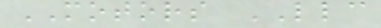MOTORS LLC
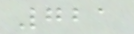721
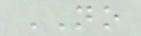NO
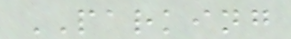PARKING
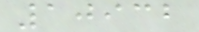10932
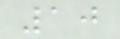10
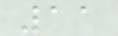11
